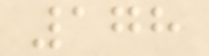178
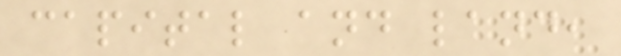capital and land,
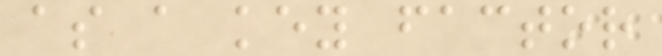as a key factor
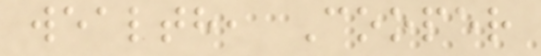wealth, Cooper
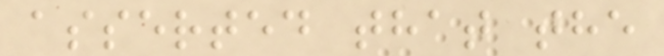asserted that the
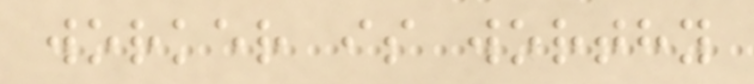worker is worthy
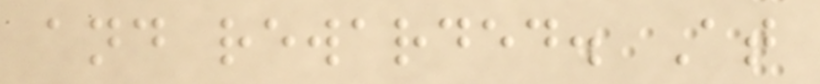and rewarded. At
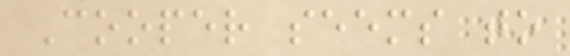Cooper seems to
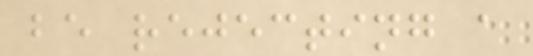be rejecting a
